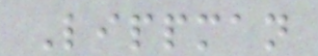Lippman
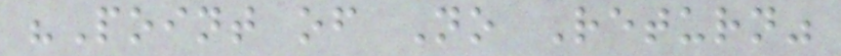"Point of No Return"
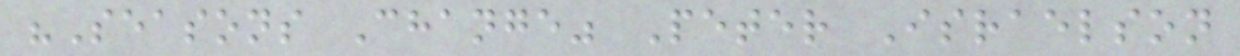"Seasons Change" Peter Israelson
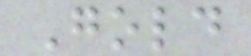Gold
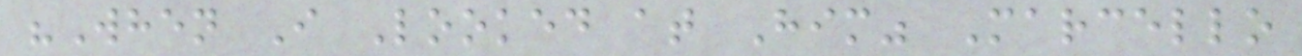"When I Looked at Him" Marcello
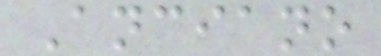Anciano
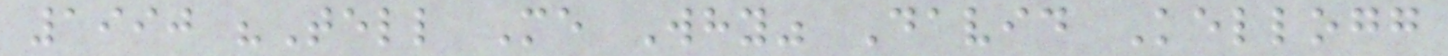1990 "Tell Me Why" David Kellogg
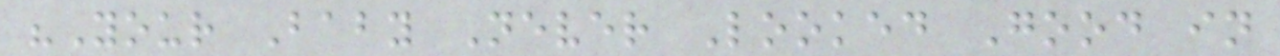"Your Baby Never Looked Good in
